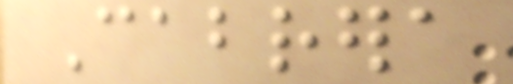Cabrera
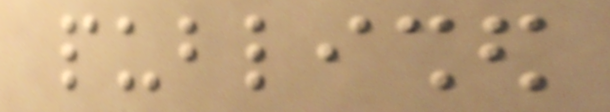published
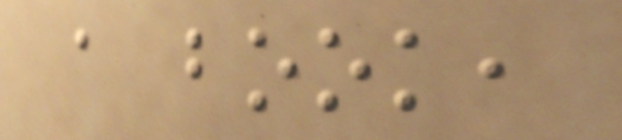a book,
